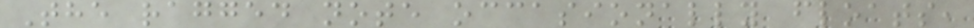The ragged note occasionally floats,
